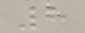8
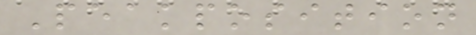Peakposition
